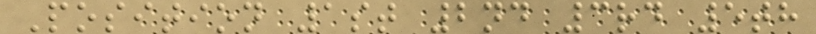Position 1st 2nd 3rd 5th
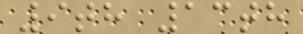9th 13th
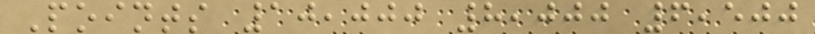Points 10,000 8,000 6,500
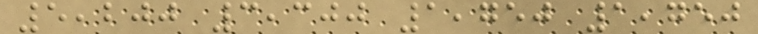5,200 3,300 1,750 1,750
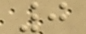0
